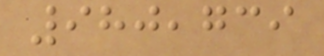980,739
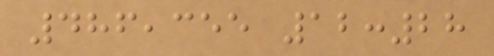486,355 12:28
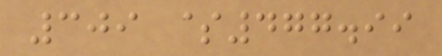309 $477.99
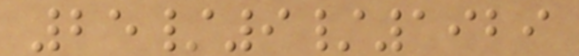25/9/1929
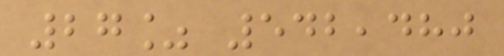27% 542,480
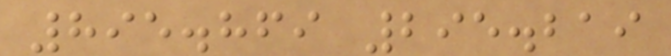895.869 295.219
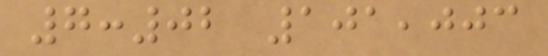7:02 101,003
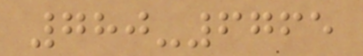780-6765
